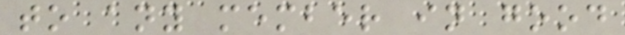to any member in good
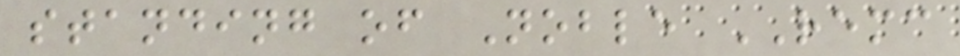standing of Noble REMC
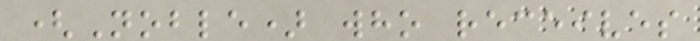(Noble) who receives
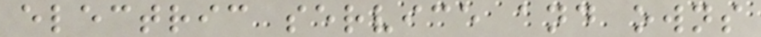electric service and owns
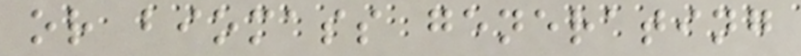or biomass generating
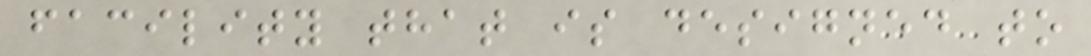facility that is designed to
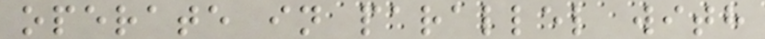operate in parallel with
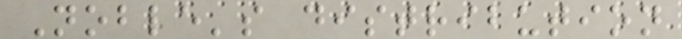Noble's distribution
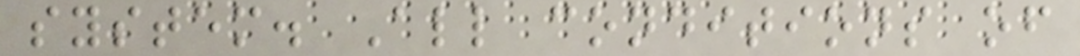system. All conditions of
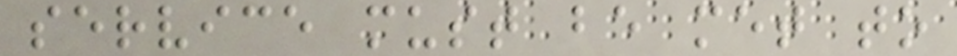service must be met to
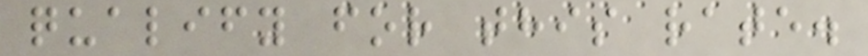qualify for this rate.
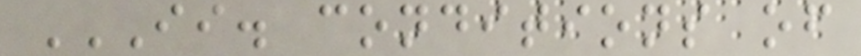II. CONDITIONS OF
